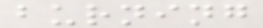burning
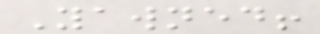Yawned!
